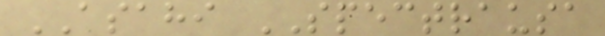ASAHI SPECTRAUSA
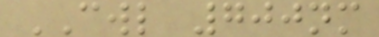CWL 700nm
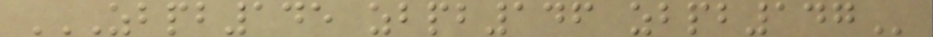ZBPB145 ZBPB146 ZBPB147
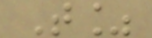T%
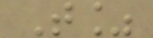T%
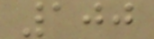100
